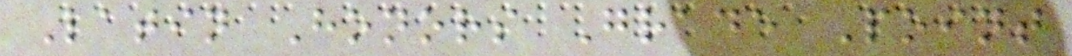Latin Honors Grade Point
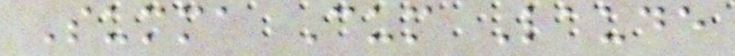Summa Cum Laude
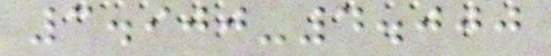3.900-4.000
